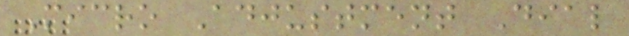Micro Adjustment Dial
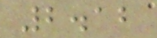2.12
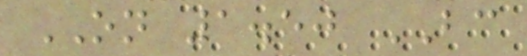ON 1.50 BC
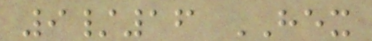9/16 HEX
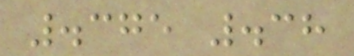.375 .38
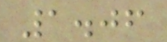1.06
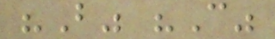"B" "C"
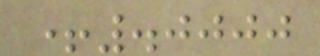+.0000
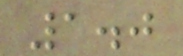1.0
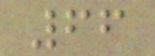66
